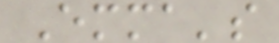Emma's
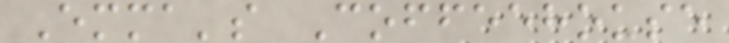Emma's Coffeehouse
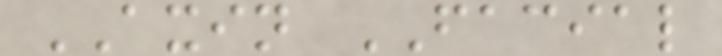AXIN FACIAL
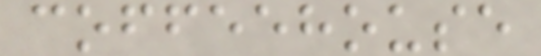coffeehouse
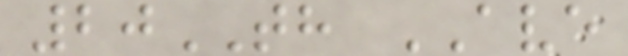20TH AVE
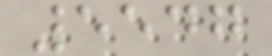5547
